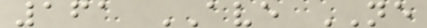161 AVE NE
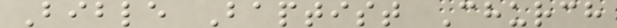Bible Baptist Church
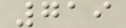719
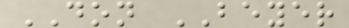DON BEYER
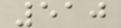510
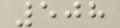508
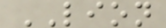LION
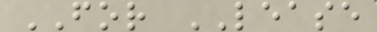FOR LEASE
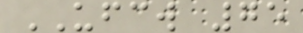UFCW 75
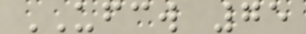UFCW 75
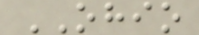OHIO
